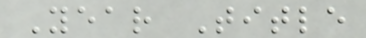Year Title
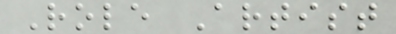Role Artist
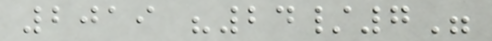2019 "24/7"
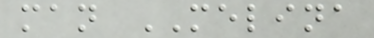man MELINA
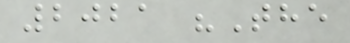2021 "The
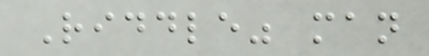Riddle" man
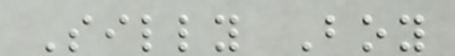Silly Boy
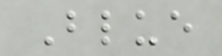Blue
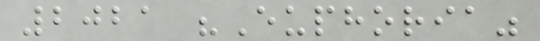2021 "Euphoria"
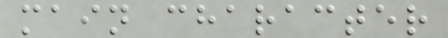main character
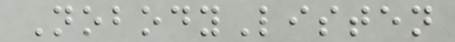NobodyListen
